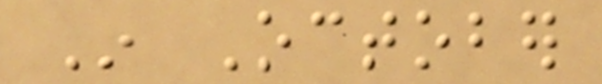In October
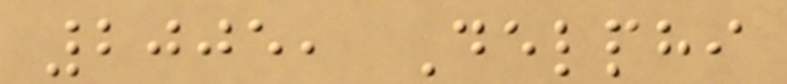2005, Delphi
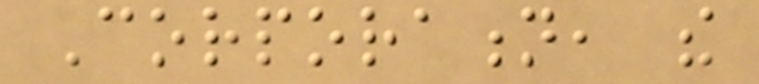Corporation, the
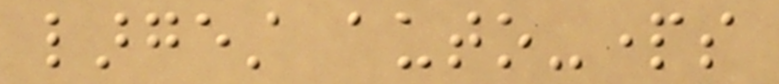largest auto-parts
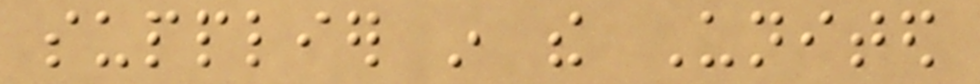supplier in the United
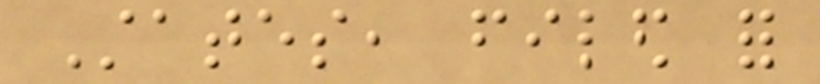States, filed for
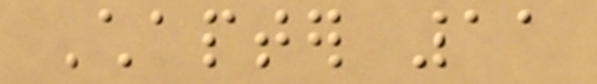Chapter 11
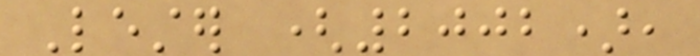Lester (2002),
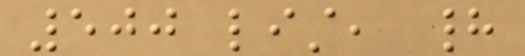500 list, had
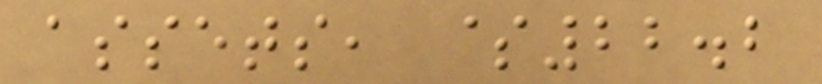assets, $22.2
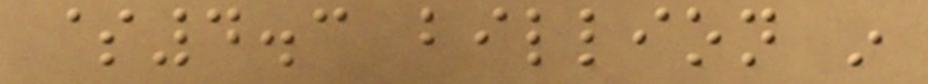$4.3 billion in
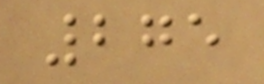275
